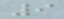9
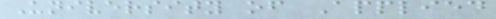University of Applied
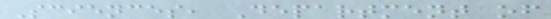Sciences, Department of
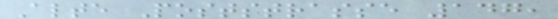Alte Poststrasse 147,
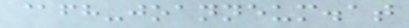@fh-joanneum.at
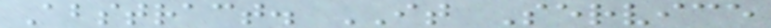Abstract. IT Service
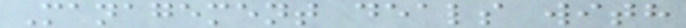Management deals with
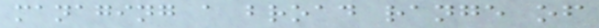managing a broad range of
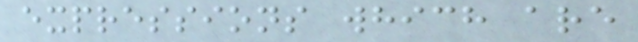expressions which are
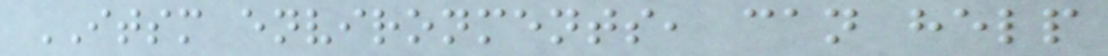ITSM environments, can help
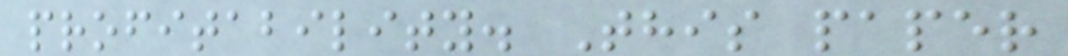profitability. This paper
